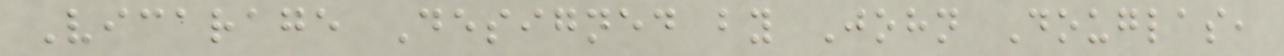Vicarage Designed by John Douglas,
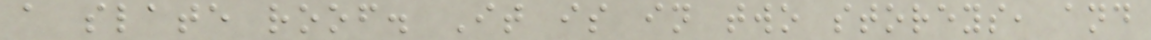a slate roof. It is in two storeys, and
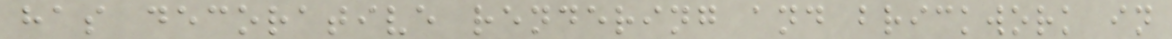has decorative rendering and brickwork in
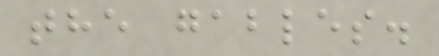the gables.
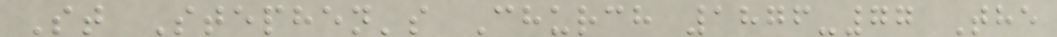St Stephen's Church 1876-77 The
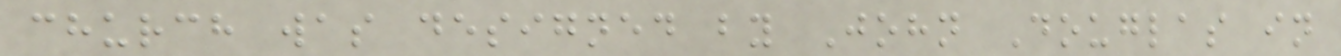church was designed by John Douglas in
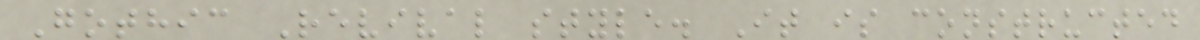Gothic Revival style. It is constructed
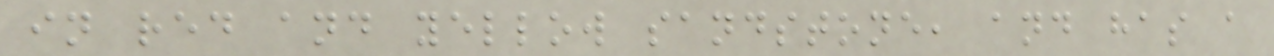in red and yellow sandstone, and has a
